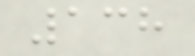138
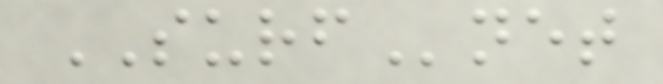SURFnet
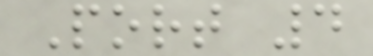Port 4
